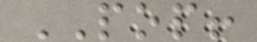POP!
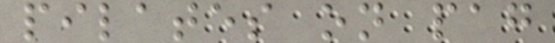pilates on pag
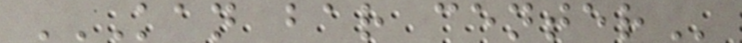KAN BAR CENTER
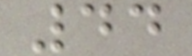44
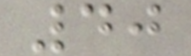40
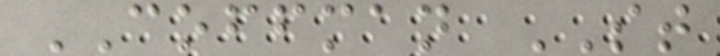COFFMAN ST
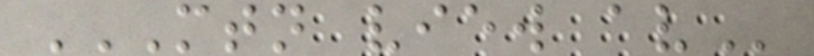MTN VIEW AV
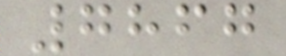7867
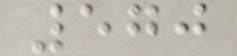570
